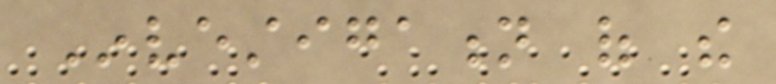Investigation of the
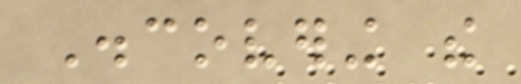Discovering the
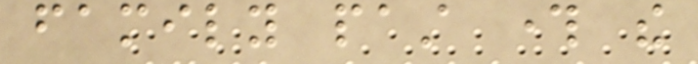family past through the
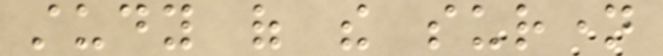study of the surname
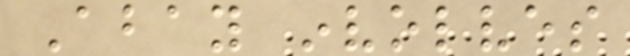Abay involves
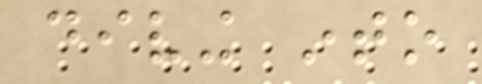diving into
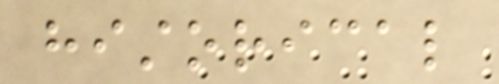historical
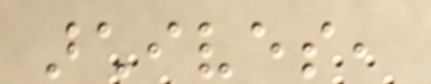archives,
